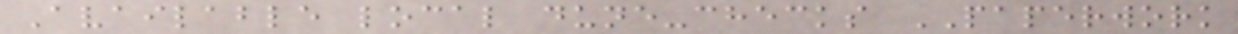Available local dune-checks PAPERWORK
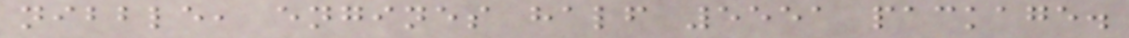nibble, engines half 5551 package.
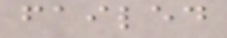failed
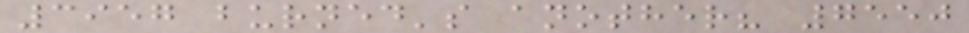3957 burned's another? 7550
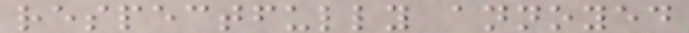respectfully annoyed
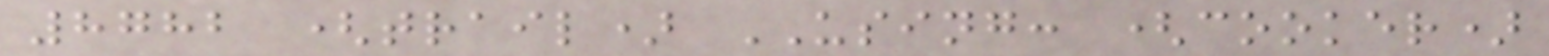8782 (trail) USING: (cooker)
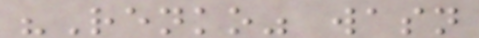"Renko" wasn
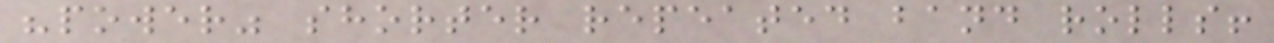"power" shorter repeated band rolls!
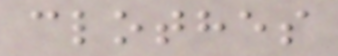clothes
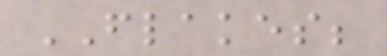FLAKES;
